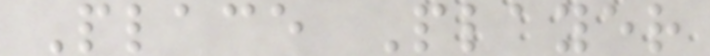Place Player
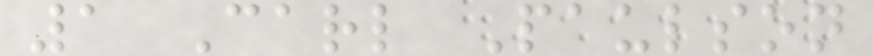1 Carl Paulson
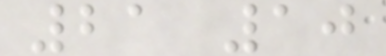21 10
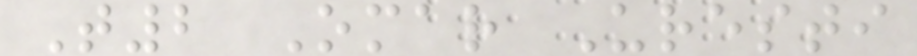T2 Omar Uresti
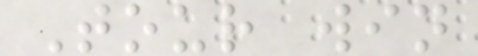Tour win
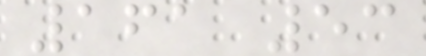161 53
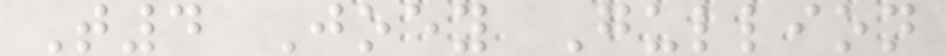T4 Joey Gullion
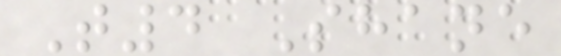T4 Shane
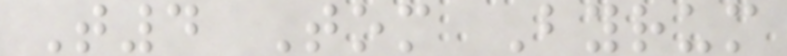T4 Tom Byrum
